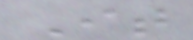It
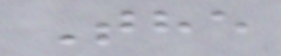The
